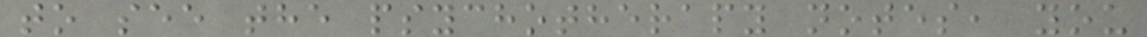to see the psychotherapy notes, you
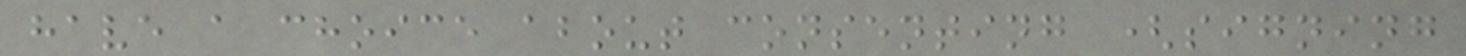have a choice about consenting (signing
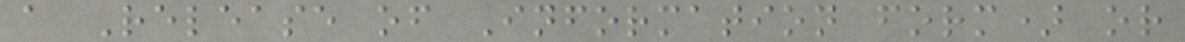a Release of Information form) or
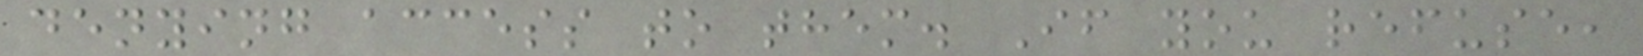denying access to them. If you refuse,
